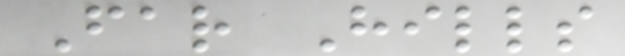Far Hills
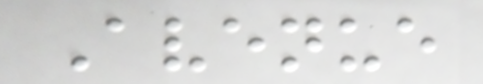Avenue
